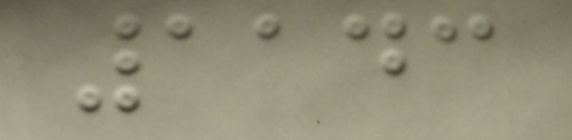1143
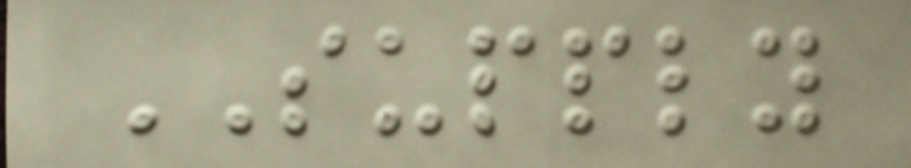SUPPLY
